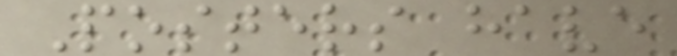Posters have
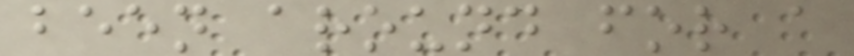been around for a
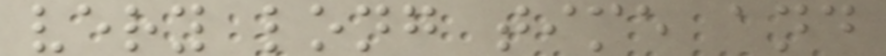very long time and
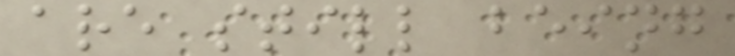are still being
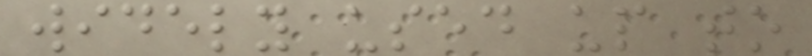widely used up to
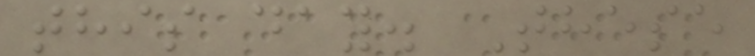this day. These
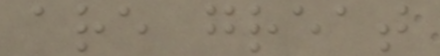are great
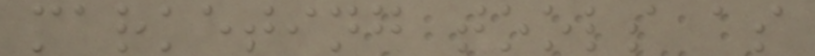marketing tools as
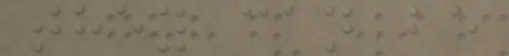they can be
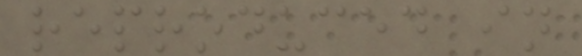reproduced in
